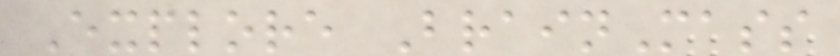Explore BrainMass
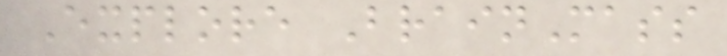Explore BrainMass
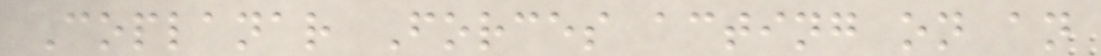Coplanar Forces acting on an
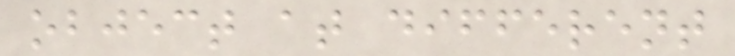object at different
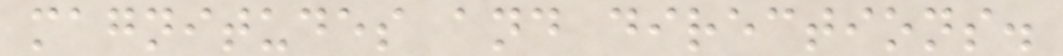magnitudes and directions.
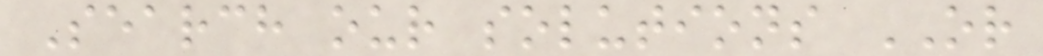Search our solutions OR
